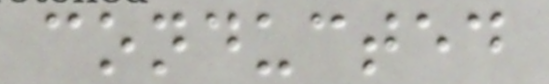conducted
